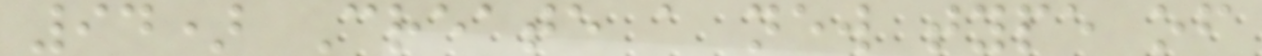94) Create a new type of
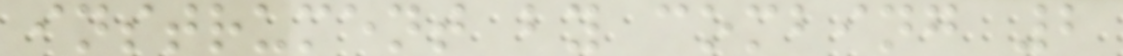instrument by combing 2
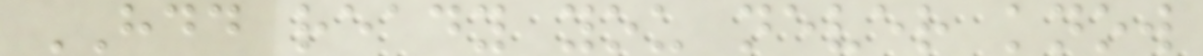HDD ready you never know
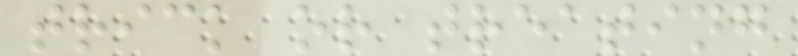trick or treating
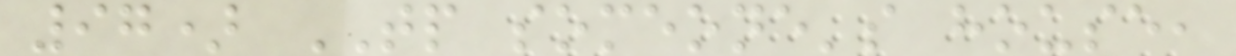97) TP someone's house,
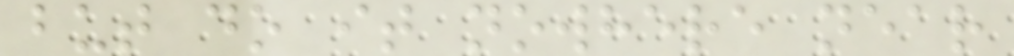but do it nowhere near
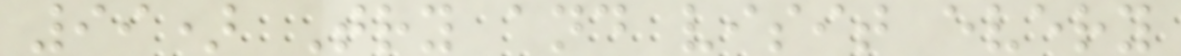99) Try and visit every
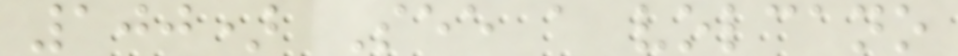100) See a volcano
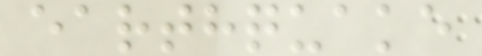earthquake
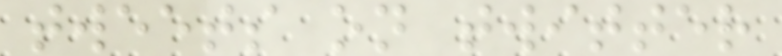tweets on twitter
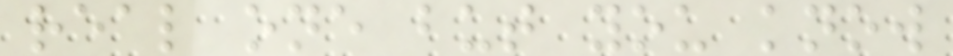real one but you know
